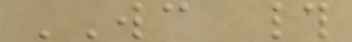WC #
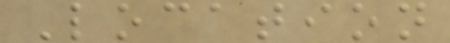Location
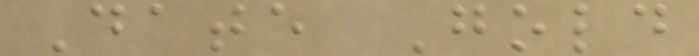Date Gold
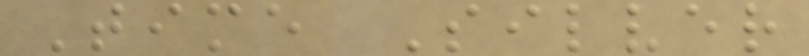Time Silver
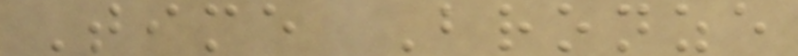Time Bronze
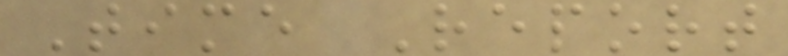Time Report
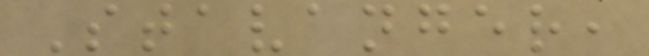Stavanger,
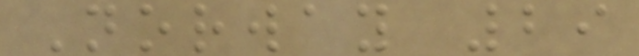Norway 29
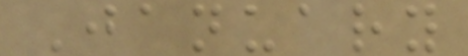January
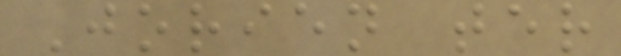Jorien ter
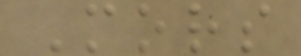Mors
